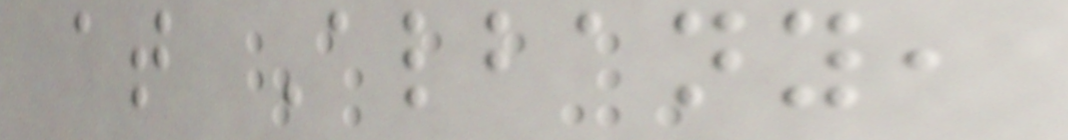at Albany,
